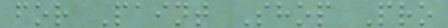for Paint Shop Pro
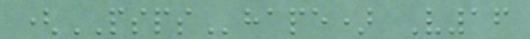(PSPShape) V16
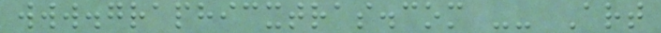www.graphicxtras.com -- Art
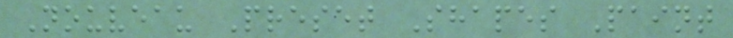Nouveau Preset Shapes Paint
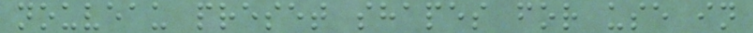nouveau preset shapes for use in
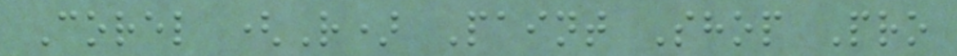Corel (R) Paint Shop Pro
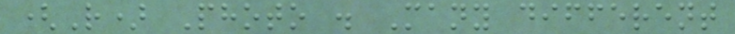(R) Photo . Many different
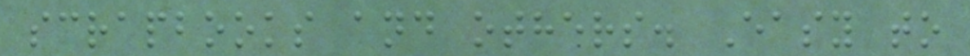scrapbooks and others. Easy to
